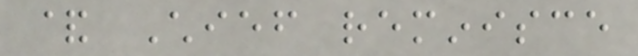& Chief reminisce
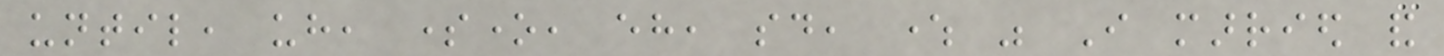until, uh, someone, eh, said, where was I married and
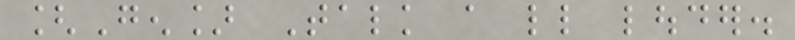[Gen] Talk a little louder.
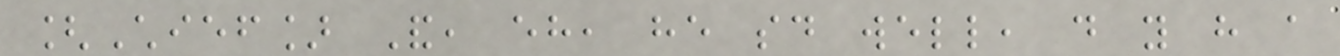[Chief] And, eh, he said well, do you have a
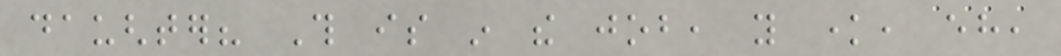daughter? This is in the job, you know, eh,
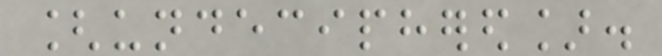[undeciphered].
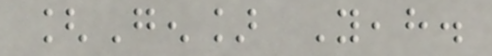[Gen] Yeah.
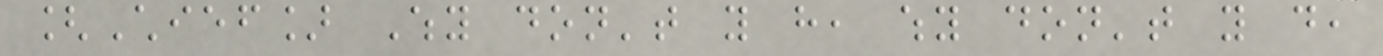[Chief] Why don't you have, why don't you do,
